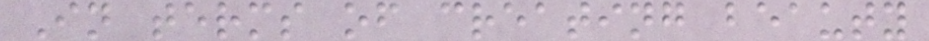In terms of creating beauty
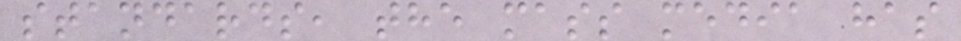standards, the mass media has
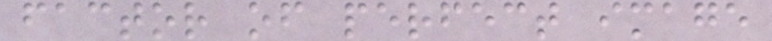factor of perfect image
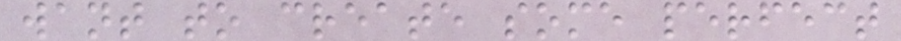want to create some perfect
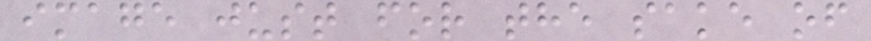image just for the sake of
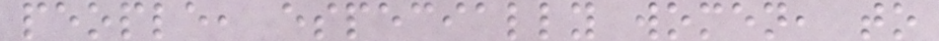people, especially women, to
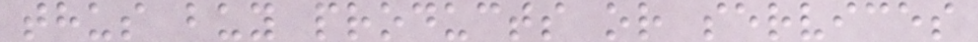thus buy products or services
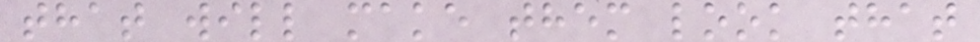that will make them look that
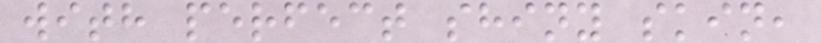with perfect shiny skin,
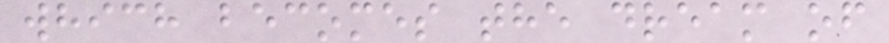which becomes the dream of
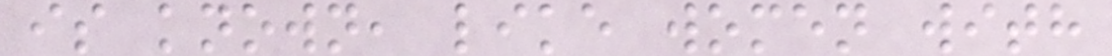is known, like women with
